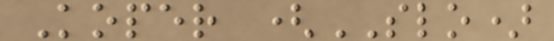Koper (SLO)
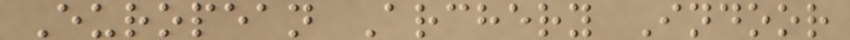European Archery Indoor
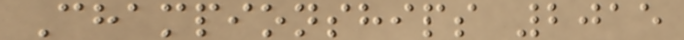Championships 2015
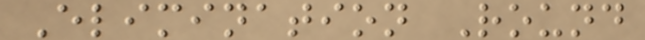Elimination Round
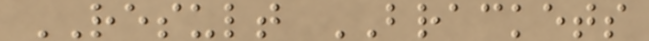RESULT BRACKETS
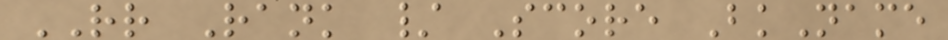RR Rank / Score BkName
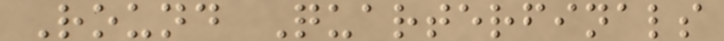Round Quarterfinals
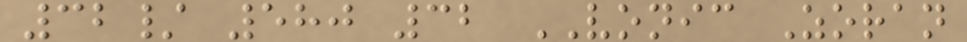32/ 580 32 VONIC Zoran
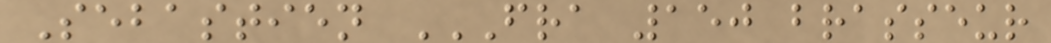Sebastien FRA 150 BRASSEUR
